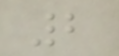2
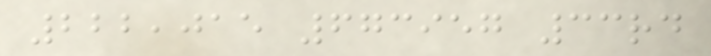222,015 673957 33rd
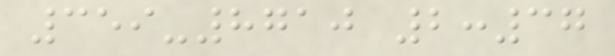359-8710 2:37
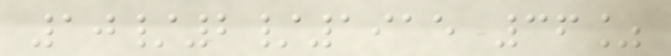10/2/1915 36%
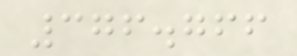376.766
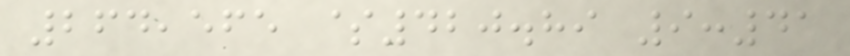264,565 $420.89 9:41
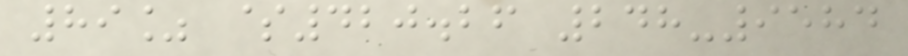89% $420.26 248-9584
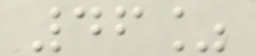46%
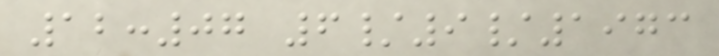12:07 6/9/1973
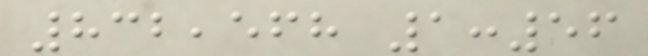832,568 1:56
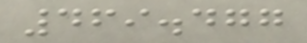469.477
